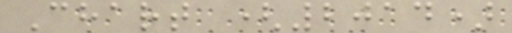Chart (2014)
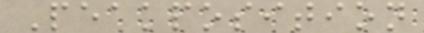Peakposition
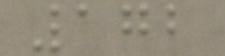172
